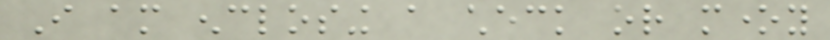I am enclosing a check or money
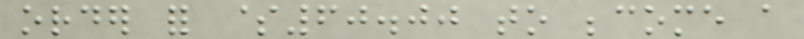order for $60.00 to become a
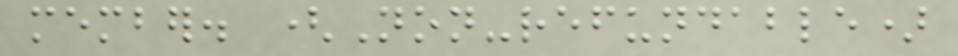member. (Non-refundable)
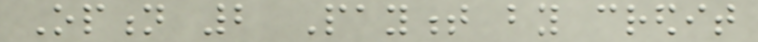Option 2 Payment by credit
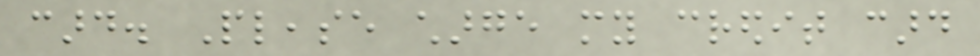card. Please charge my credit card
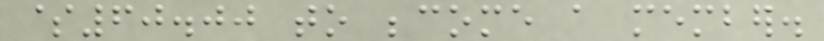$60.00 to become a member.
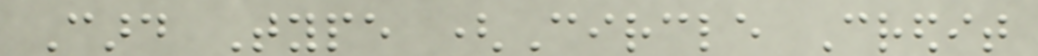Card Type (Circle Credit
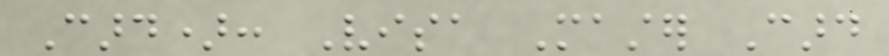Card): Visa Master Card
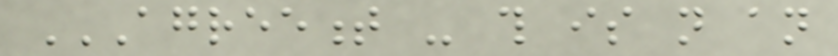AGREEMENT - THIS IS NOT AN
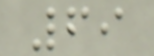69
